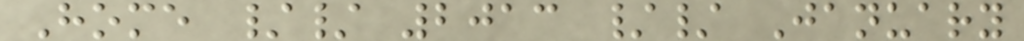Home // 2013 // January
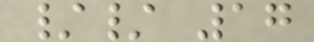// 17
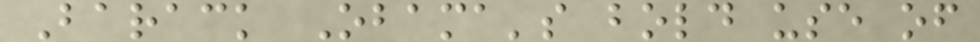Barack Obama's bold use of
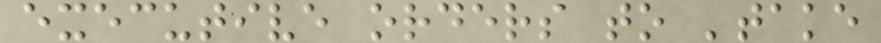executive orders to 'take
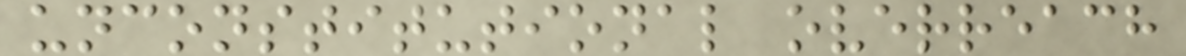unconstitutional overreach
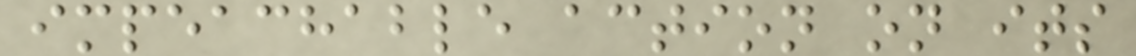impeachable action on its
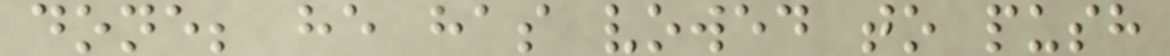done; he has vowed to push
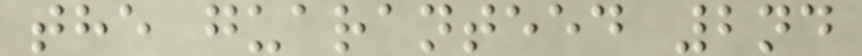the guaranteed 2nd
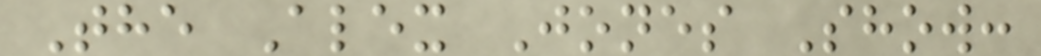The Alex Jones Show:
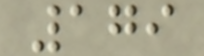179
